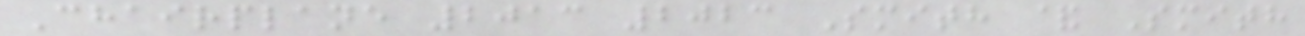Chairplane 2013 2023 Smith & Smith
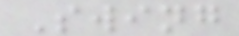Swing
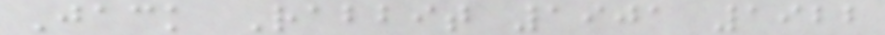Jack Rabbit 1901 1922
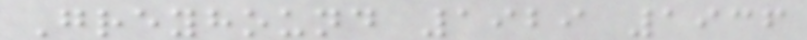Greyhound 1929 1936
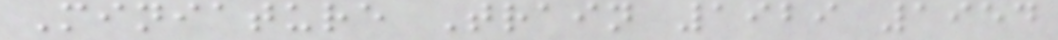Miniature Train 1929 1954
